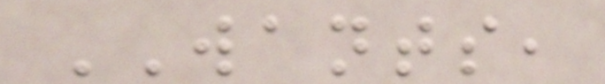WANTS,
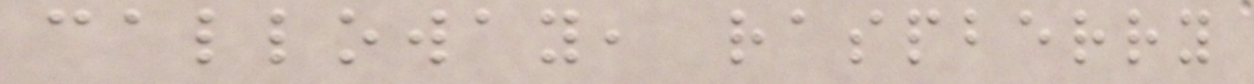calloway, raspberry
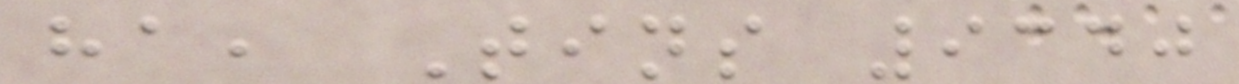ha, Tins 9340
